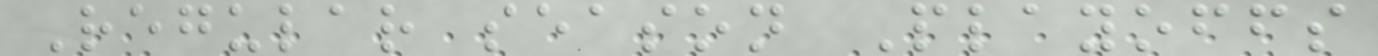Regular season Playoffs
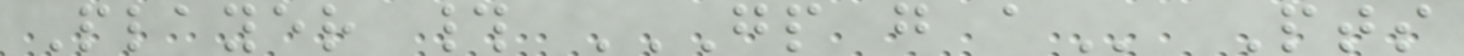Player # GP G A Pts
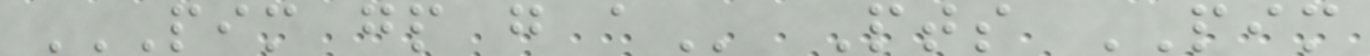PIM GP G A Pts PIM
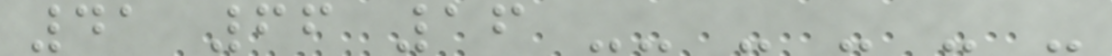41 66 16 -- - - - -
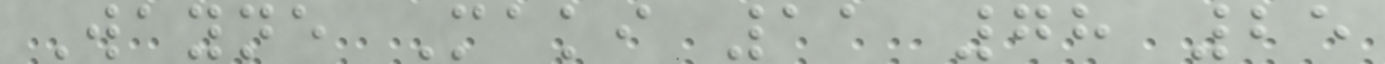Wayne Maki 11 78 25
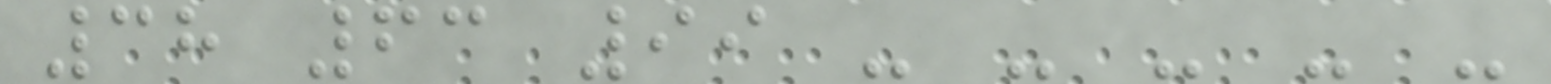38 63 99 - - - - -
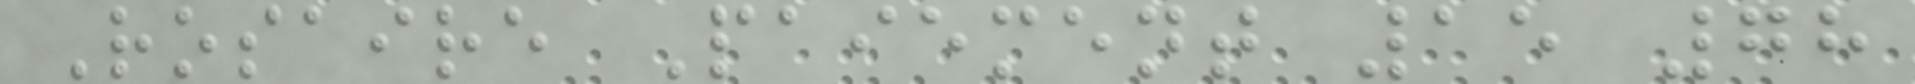Rosaire Paiement 15 78
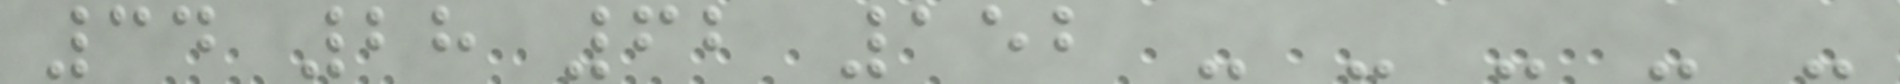34 28 62 152 - - - - -
